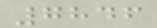7846
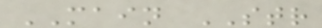MAIN STR
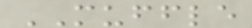MUFFLE
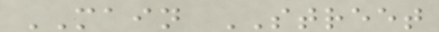MAIN STREET
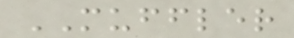MUFFLER
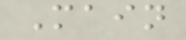Main
